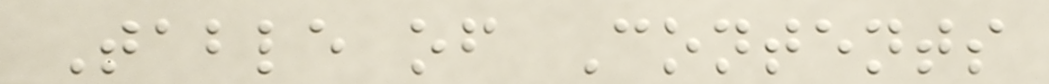Table of Contents
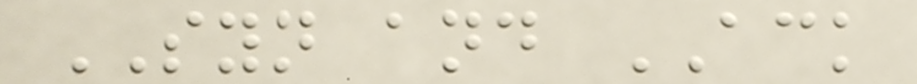SYN and ACK
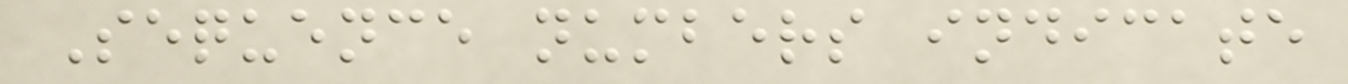Sequence numbers indicate
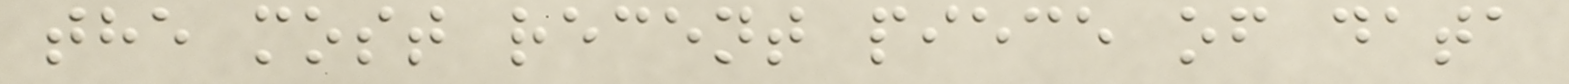the most recent piece of data
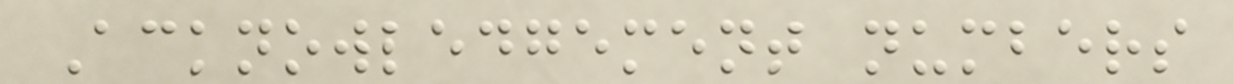Acknowledgement numbers
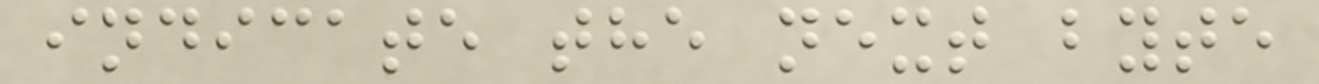indicate the next byte
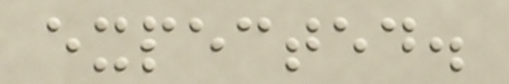expected.
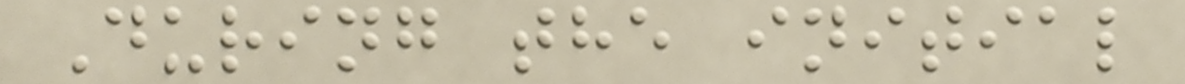During the initial
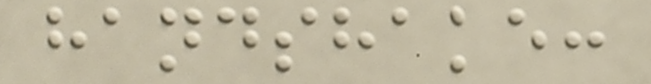handshake:
